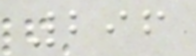296
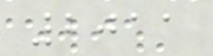2011
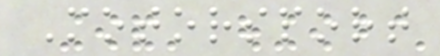Motorsport
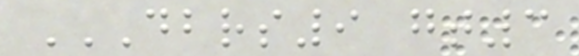DBRS9 GT3
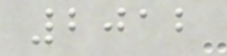2012
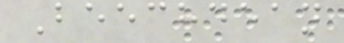Beechdean
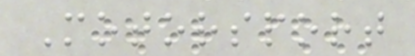Motorsport
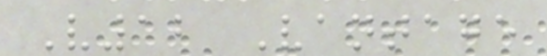V12 Vantage
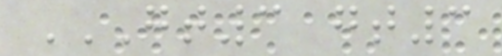GT3 GT3
